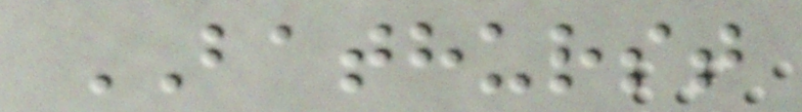BATHURST
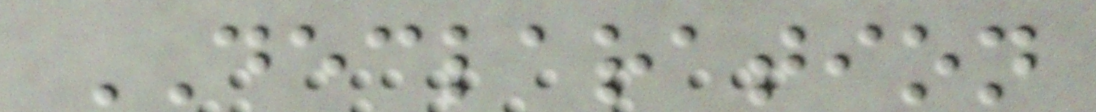DECLARATION
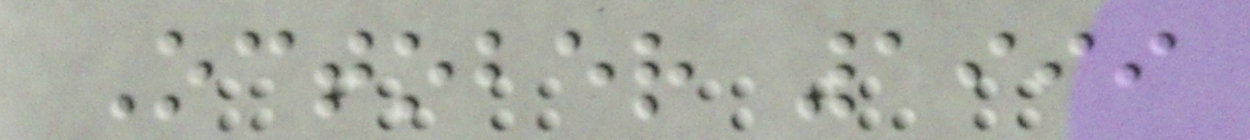October 1999
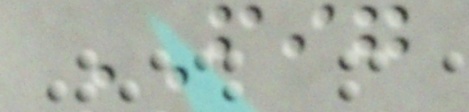FIG
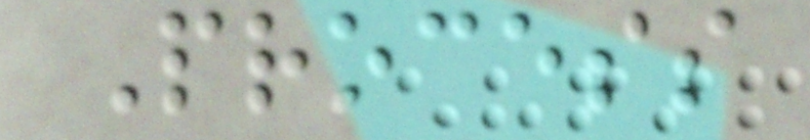Process
